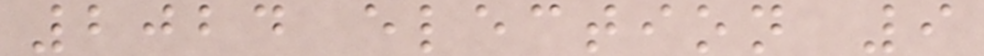2024 election 9
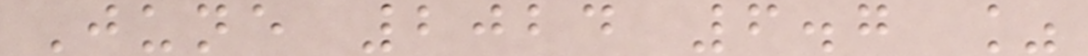June 2024 6.7 %
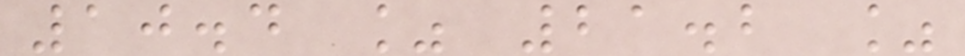10.4 % 21.2 %
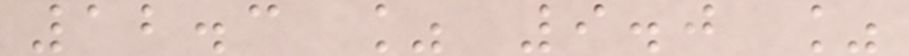12.3 % 9.0 %
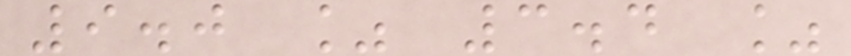9.0 % 3.4 %
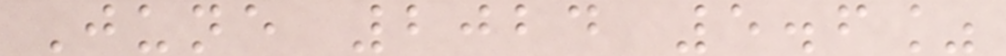June 2024 5.6%
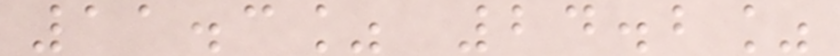11.3% 24.2%
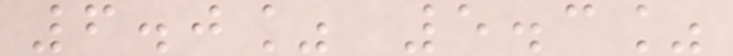6.0% 5.3%
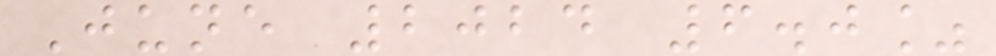June 2024 6.0%
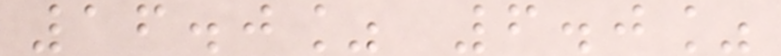16.0% 6.0%
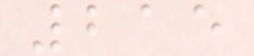215
